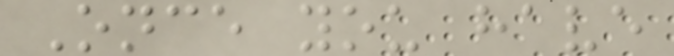Once you have
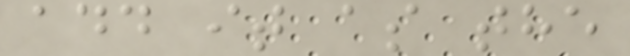add it as the
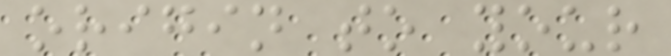origin to your
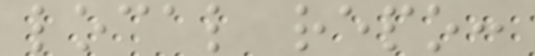local repo:
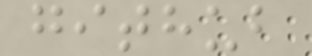github
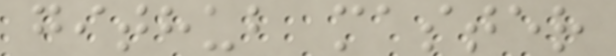github master
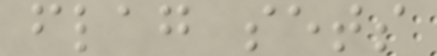flag sets
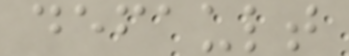default
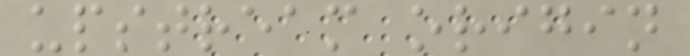upstream origin
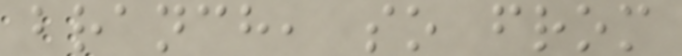branch, so from
